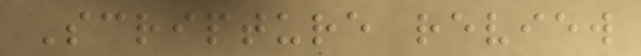Scripture review
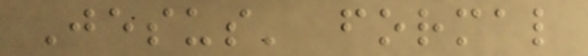Jesus' formal
